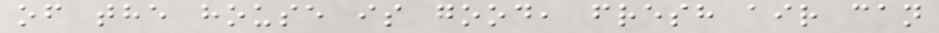of the house is good, fresh air can
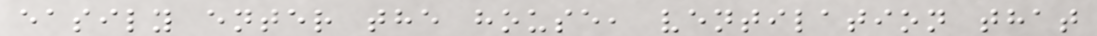easily enter the house, ventilation that
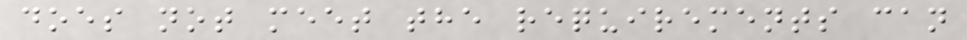does not meet the requirements can
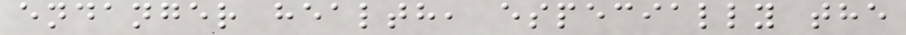endanger health, especially the
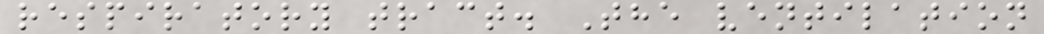respiratory tract. The ventilation
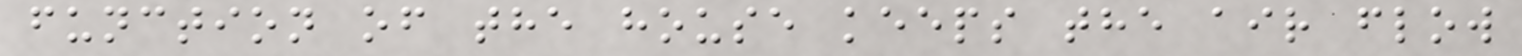function of the house keeps the air flow
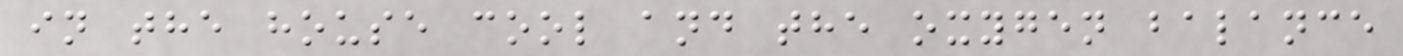in the house cool and the oxygen balance
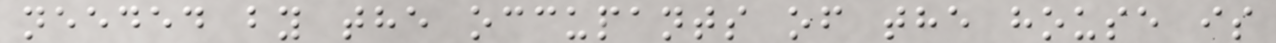needed by the occupants of the house is
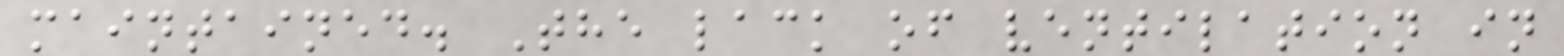maintained. The lack of ventilation in
